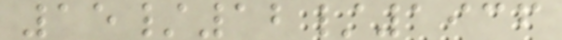15/12/1936
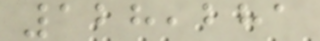128,281
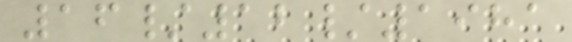16/12/1981
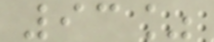93%
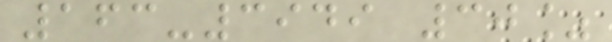163-3949 30%
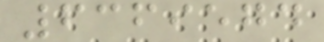6369574
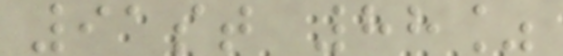91st 88%
